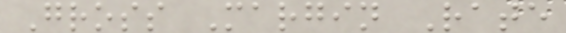Gross Margin Rate
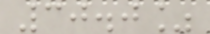30.0%
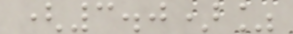(3.0)%
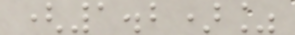(1.2)%
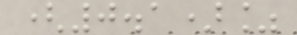(0.1)%
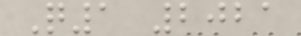Q1 2021
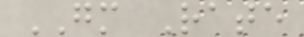GM Rate
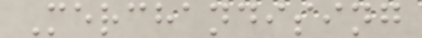Merchandising
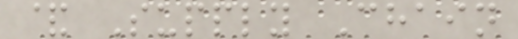& Supply Chain
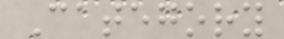Category
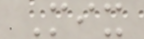Mix
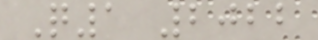Q1 2022
